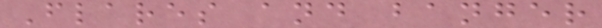Flares and banger
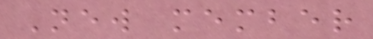New member
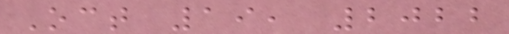Oct 19, 2022
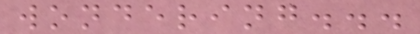wondering...
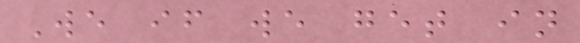We if we get in
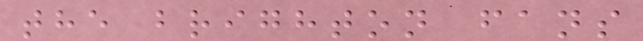the brighton fans
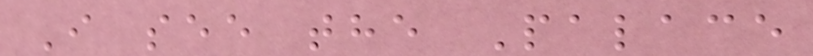I see the Palace
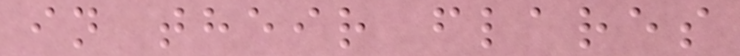in their flares
